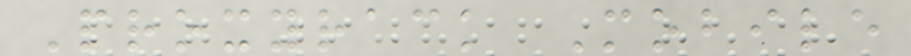Proxyrack Mobile
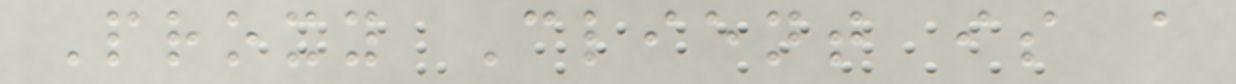Proxy Client is a
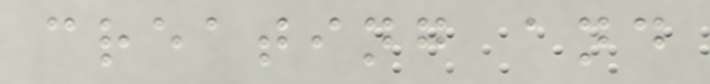creating and
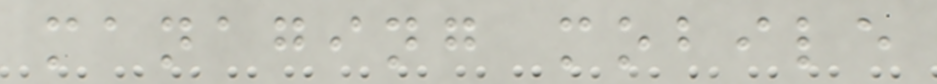managing mobile
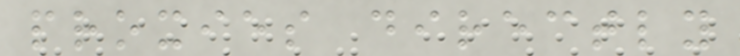proxies directly
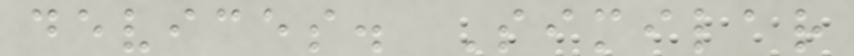devices. Similar
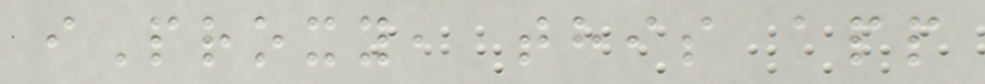iProxy, this app
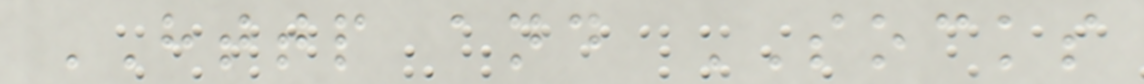HTTP and SOCKS
